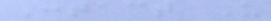Contact Us
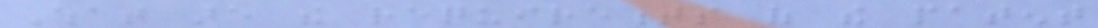What are the requirements of the patent
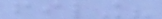filing?
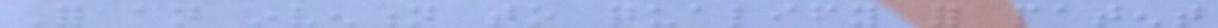For an invention to qualify for patent
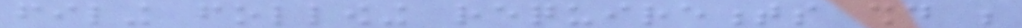filing following requirements should be
